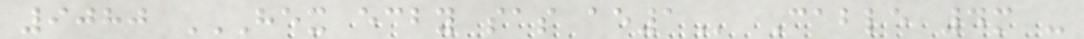9080 HEX ECBY SAS AE1 Cable 4m -
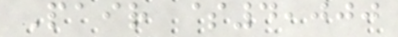Pair $4,000
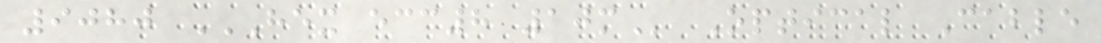9080 HEX ECC8 10M Optical Cable
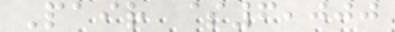Pair $6,000
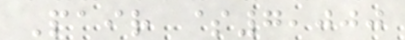Pair $7,000
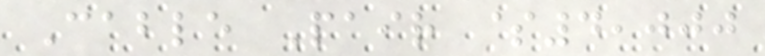Cable Pair $4,000
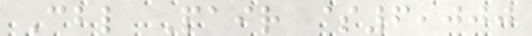Cbl Pair $6,000
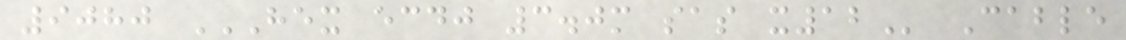9080 HEX ECDJ 3.0M SAS X12 Cable
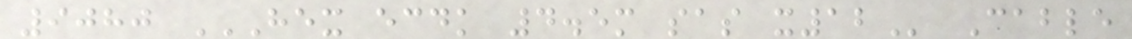9080 HEX ECDK 4.5M SAS X12 Cable
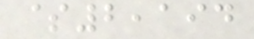$2,194
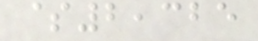$2,325
